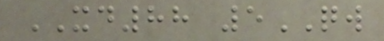XD88 5QW
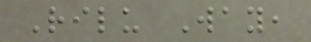Rilu Way,
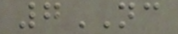7NC
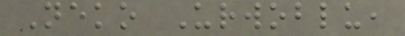Neko Urwoblu,
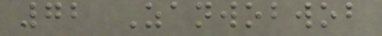72 Zanwobwob
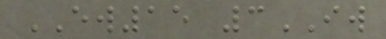EW15 3IW
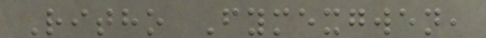Ritho Fymexgwen,
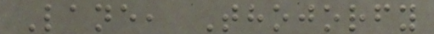Lane, Thojorfy
